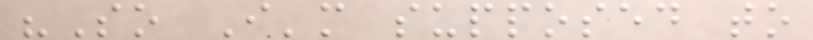"So I'm supposed to
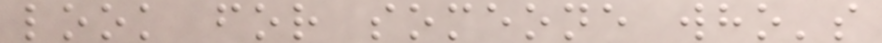look for someone who's
